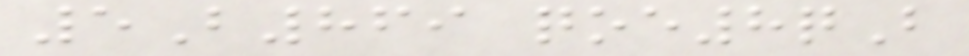5B869 qoe8qB
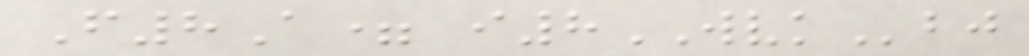F8A= i8WVKbj
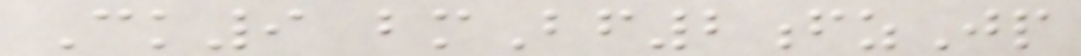Ck9 bmBf2fzJp
